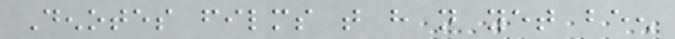Denotes films that have not yet been
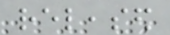released
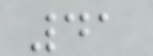41
